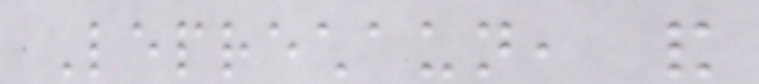Leprechaun, and
